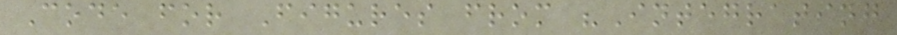Code for Figures from "Integrating
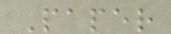Paper
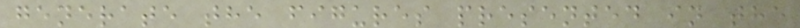generate the figures presented in the
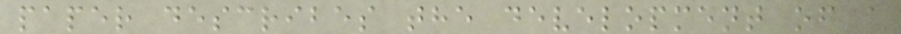paper describes the development of a
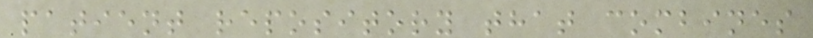patient repository that combines
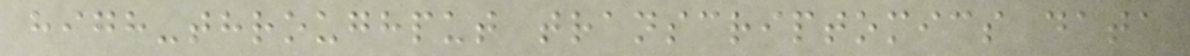high-throughput transcriptomics data
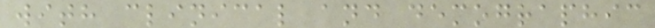with clinical and demographic
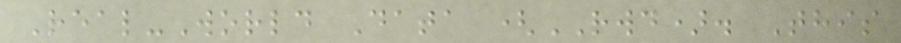Real-World Data (RWD). This
